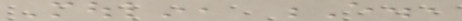Moulin, E.,
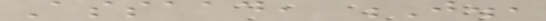Assaad, J.,
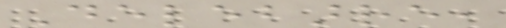Delebarre,
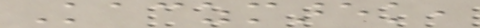Kaczmarek,
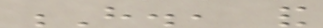H., and
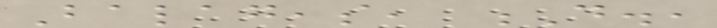Balageas, D.,
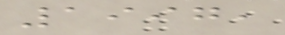1997,
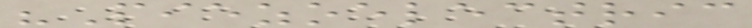"Piezoelectric
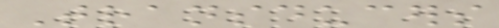Transducers
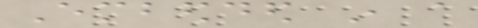Embedded in a
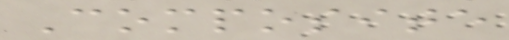Composite
